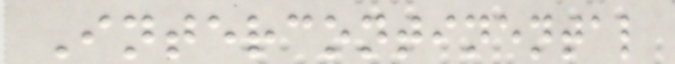Intercontinental
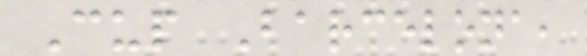Cup Barcelona,
